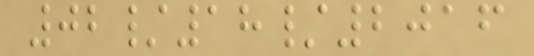02/18/2016
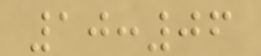10:06
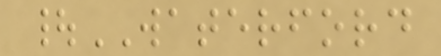|WATERFORD
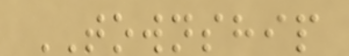TOWNSHIP
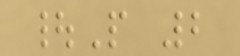|P 2
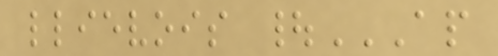llievois |AP
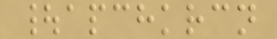|apchkrcn
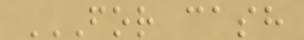FOR CASH
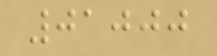01000
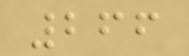266
